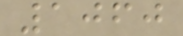1060
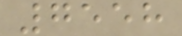7558
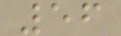56
